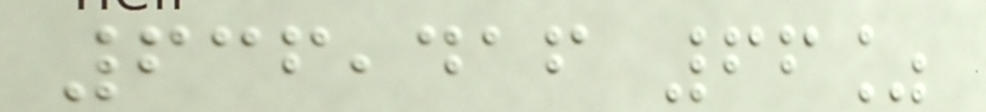636,416 66%
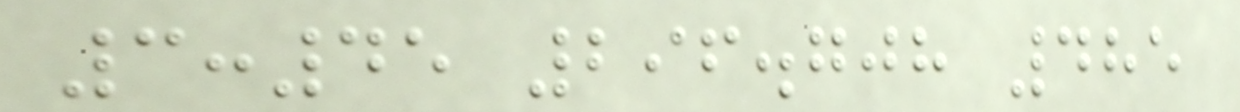3:45 296.708 485
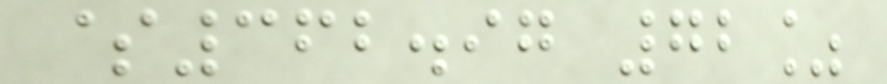$362.97 72%
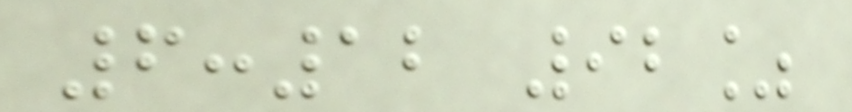6:12 92%
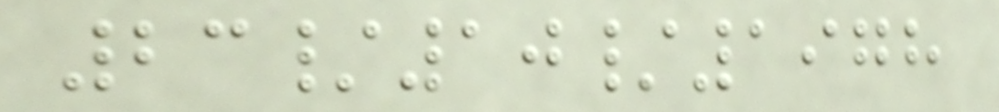23/10/1978
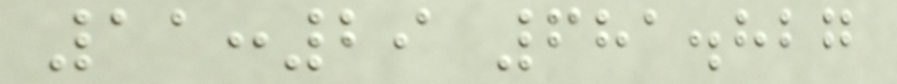11:29 681.827
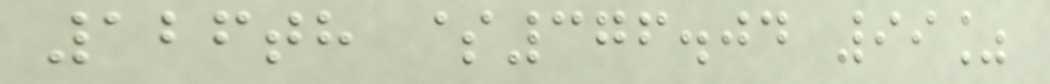126th $376.04 99%
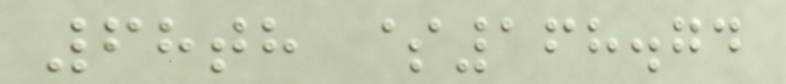68th $168.74
